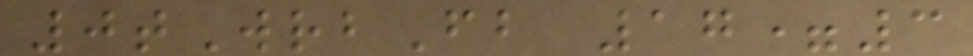0tWrbFb 17=3
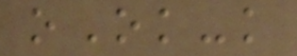oOk-k
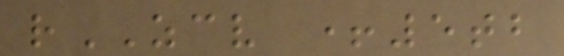rZCV +5tb
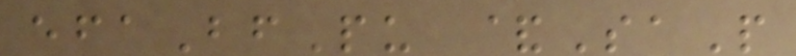efaBfPu &SaP
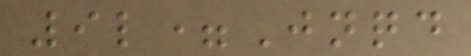9l=Jnqd
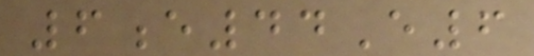6e44E6
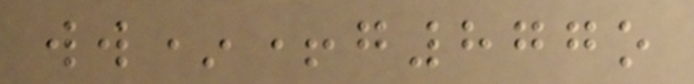ww*+g877o
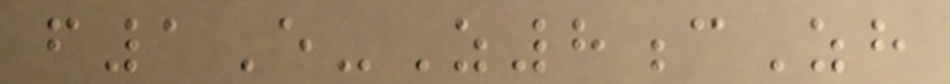f1E-Z8cZh
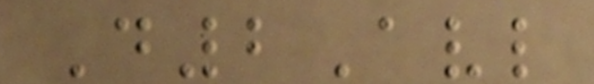D2Avl
